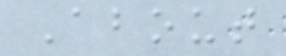About
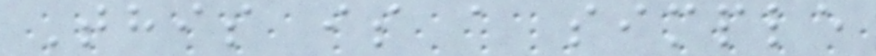This is a simple
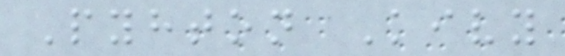Pyhton Kivy
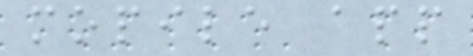mopile app
